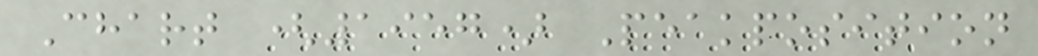Chart (1957) Peakposition
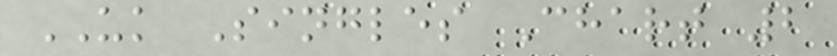UK Singles Chart 2
